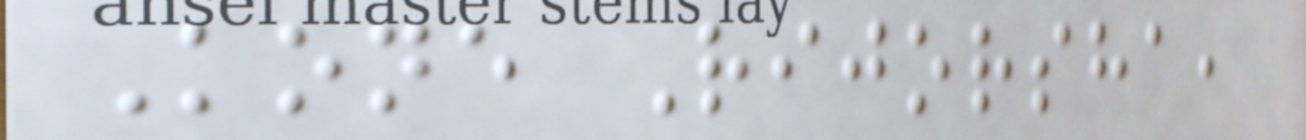Kone Rijorsha,
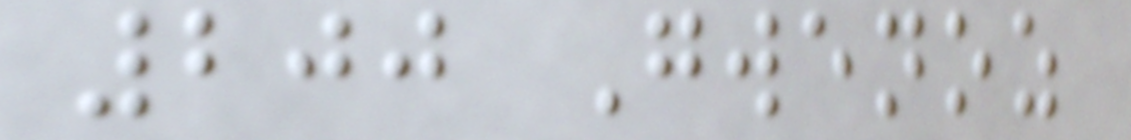200 Gwenoz
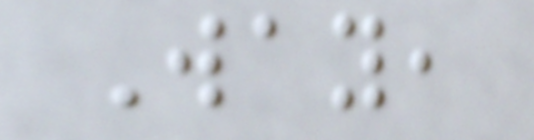Way,
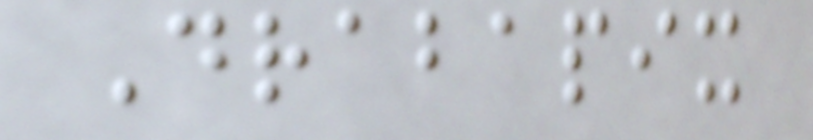Drabapix
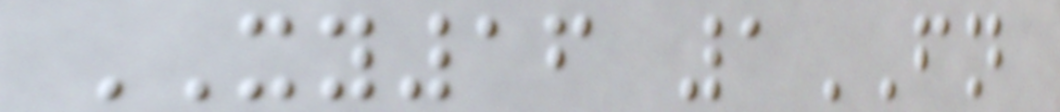XY16 1FN
